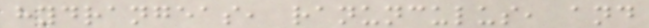hydrangeas, ranunculus, and
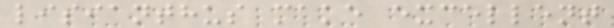lisianthus make excellent
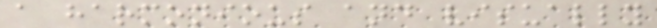a harmonious and visually
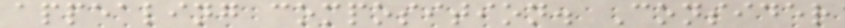appealing composition. Consider
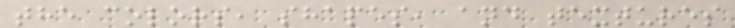the colors, shapes, and textures
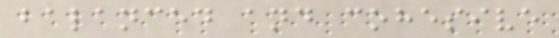balanced and cohesive
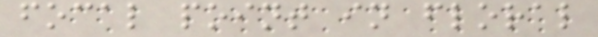focal point in floral
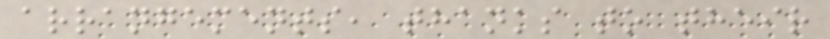arrangements, thanks to their
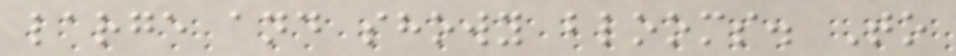large and showy blooms. To
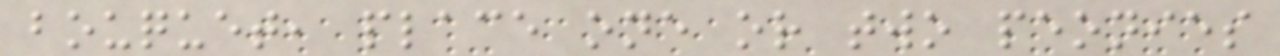bouquet, place one or two peonies
